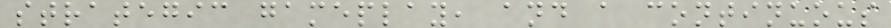strategic gameplay, and a continuous
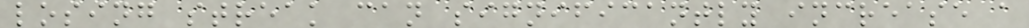losing streak can significantly increase a
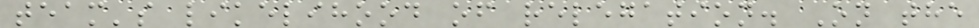team's likelihood of relegation. On the
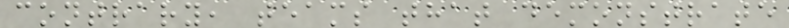contrary, teams that demonstrate
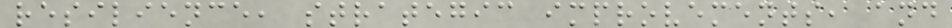resilience, strategic improvements, and
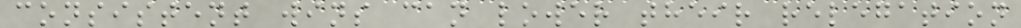consistent wins can lower their relegation
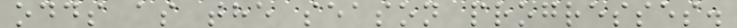odds as the season progresses.
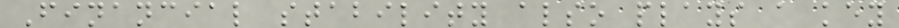Financial stability also plays a key
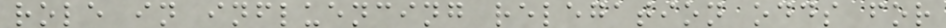role in influencing relegation odds for
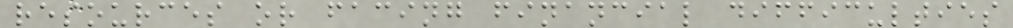resources or facing financial difficulties
